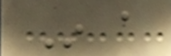In a
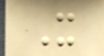It
